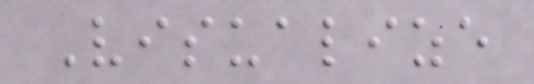Visualize
